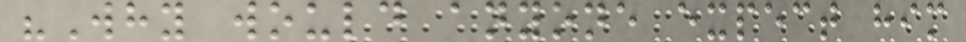"Why would anyone expect him
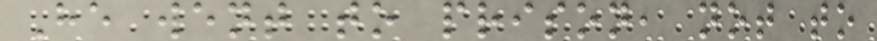He went to prison, not to
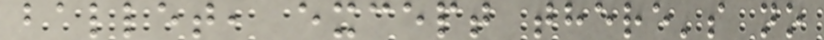ballet, except there's no
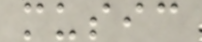music
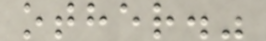other."
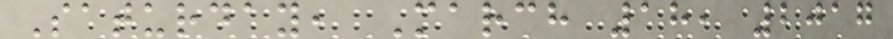Saturday, March 18, 2017
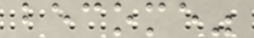become"
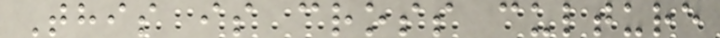This is cross culture
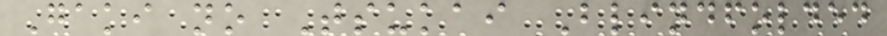Gaki no Tsukai Blindfolded
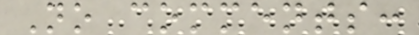No comments:
